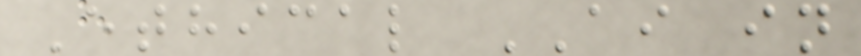Ethical AI in
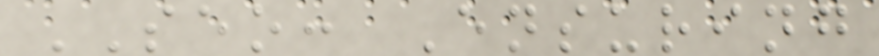SEO: Ensuring
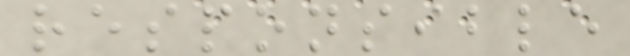responsible
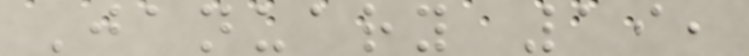January 19,
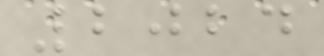2024
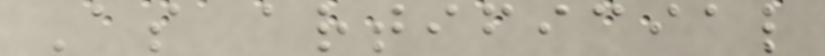As artificial
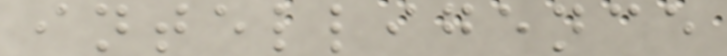intelligence
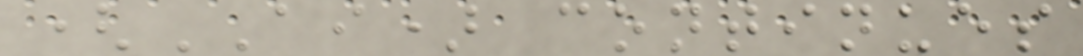(AI) continues
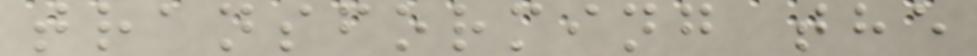transforming the
